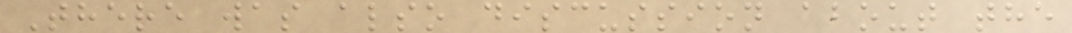There was also discussion about the
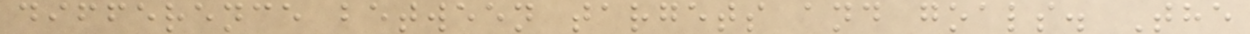difference between targets and goals. The
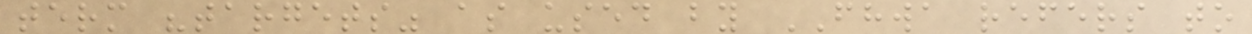term "targets" as used by FHWA refers to
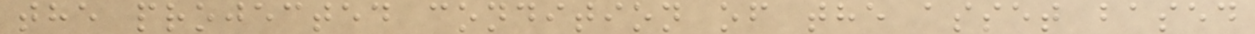the projected condition of the asset based
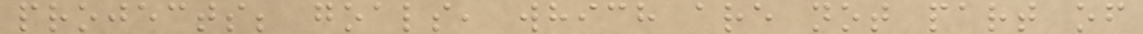projects; goals, which are not part of
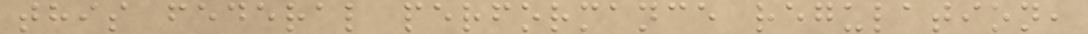this federal performance regulation,
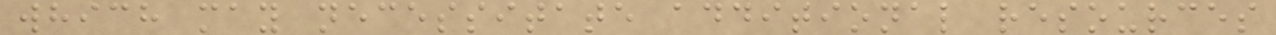which may necessitate additional resources
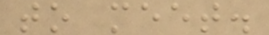to meet.
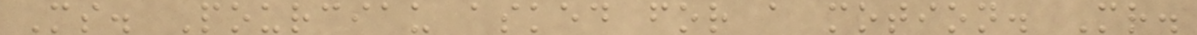Ms. Pourciau asked for a motion. Mr.
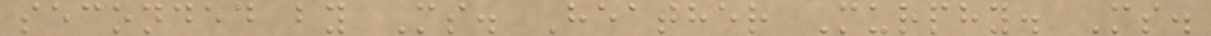seconded by Ms. Heather Murphy. Ms.
